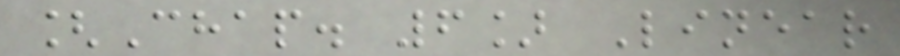[Chap. 6] Linear
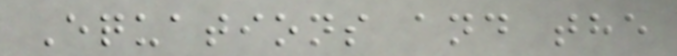Equations and the
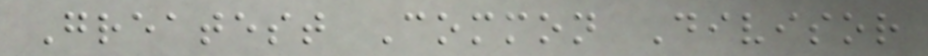Greatest Common Divisor
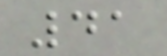41
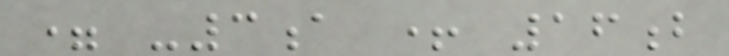= -3a + 16b
